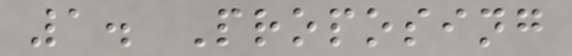1. Proposing
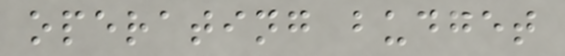operating budget
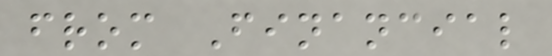from Financial
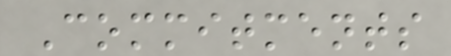Commitments
